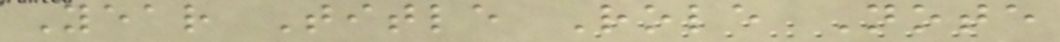Year Title Role Note
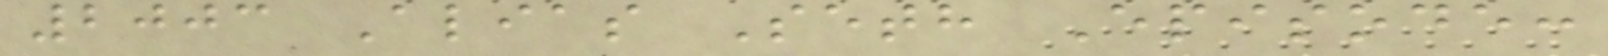2003 Alias Seth Episode:
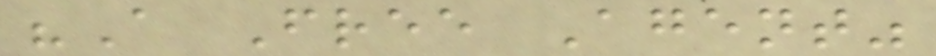"A Free Agent"
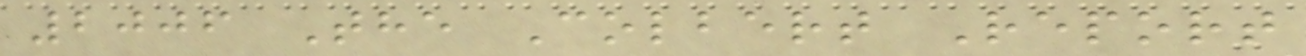2006 The Colbert Report
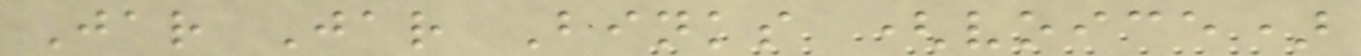Jar Jar Binks (voice)
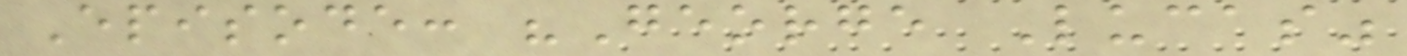Episode: "George Lucas"
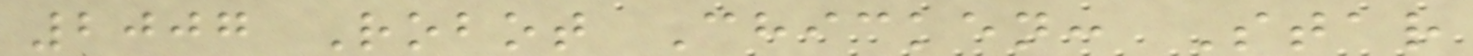2007 Robot Chicken: Star
